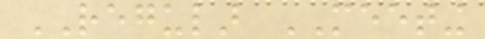REGULAR MEETING
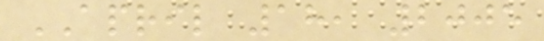APRIL 18, 2005
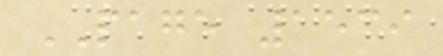PAGE 1539
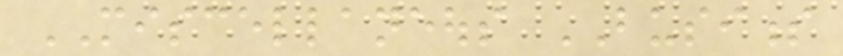MISCELLANEOUS BUSINESS
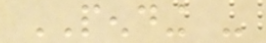PENDING -
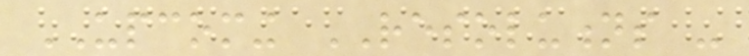UPCOMING RESOLUTIONS -
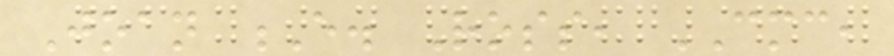Joan E. Ross, CMC,
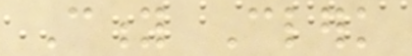City Clerk
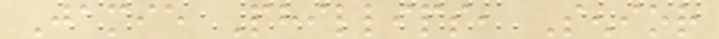Jamie Phillips, Senior
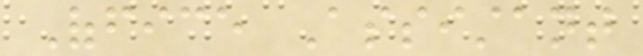Office Assistant
